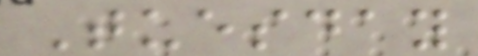Tuesday
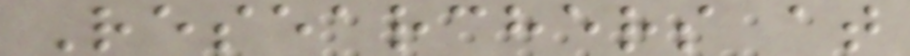Researchers at
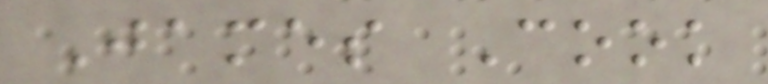James Cook
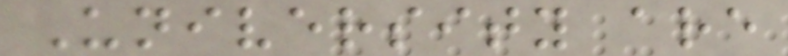University are
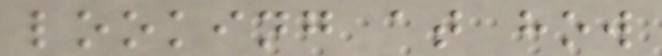looking at how
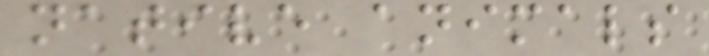native animals
